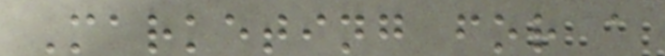Marketing for a
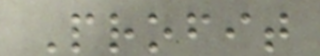Profit
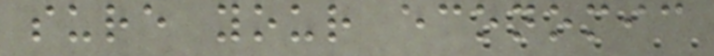sure your economic
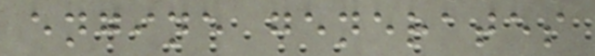engine generates
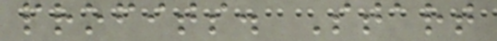profits. Start
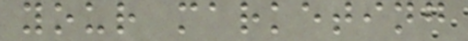your marketing
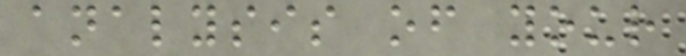analysis of your
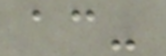ac-
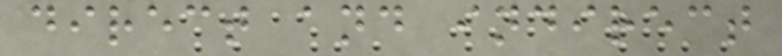direct and indirect
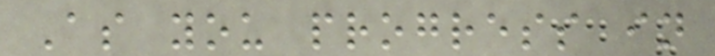As you progress in
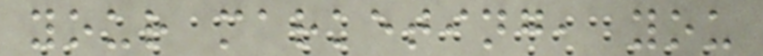your marketing, you
